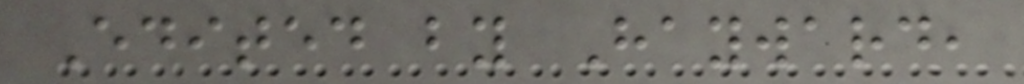Edited by Hayward,
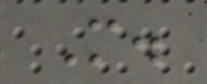M.
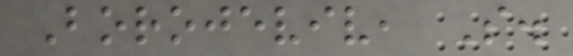Borojeviv, S.
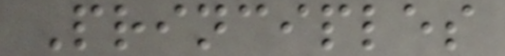Principles
